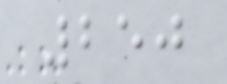250
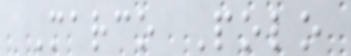Marco Polo
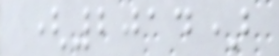(2014)
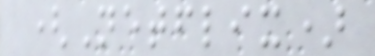(Netflix)
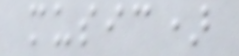music)
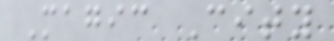Magic City
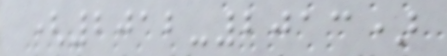(2012-2013)
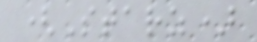(Starz)
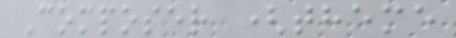Composer (theme
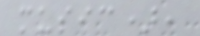music),
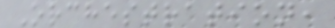Orchestration,
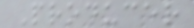Producer
